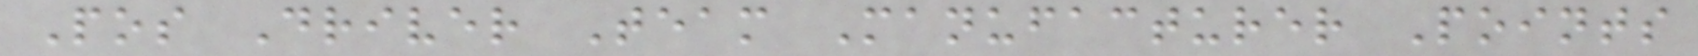Pos Driver Team Manufacturer Points
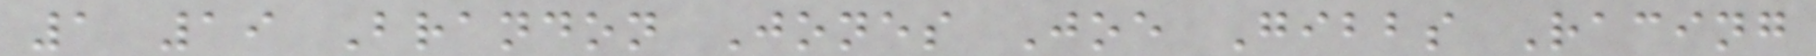1 19 Brandon Jones Joe Gibbs Racing
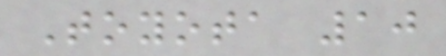Toyota 10
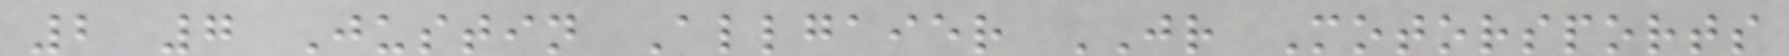2 7 Justin Allgaier JR Motorsports
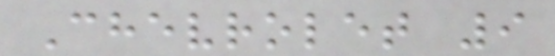Chevrolet 9
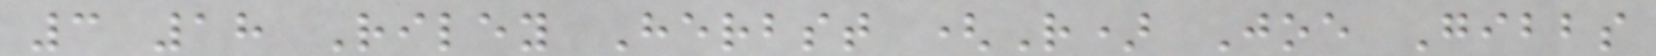3 18 Riley Herbst (R) Joe Gibbs
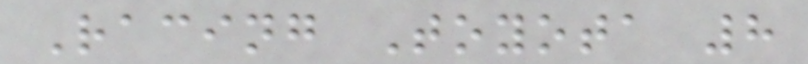Racing Toyota 8
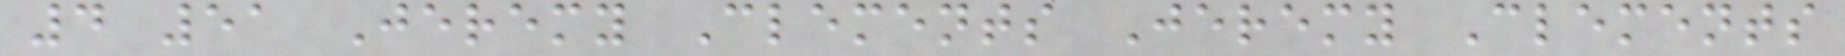4 51 Jeremy Clements Jeremy Clements
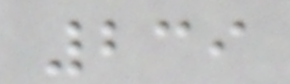239
